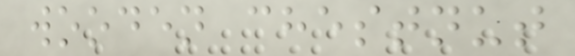wooden chestnut
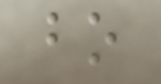bo
